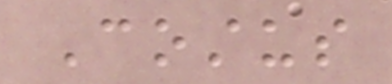Costus
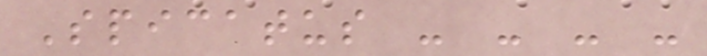Spicatus - - - -
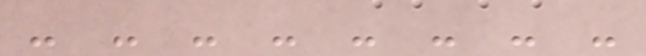- - - - - - - -
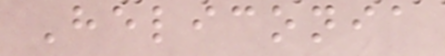Heliconia
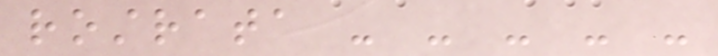rostrata - - - - -
